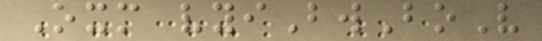Oxm vyiBwBoV
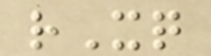rXq
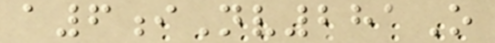a6iNv281O
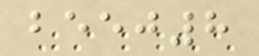beej8
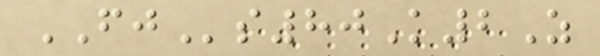FJs80K2Z
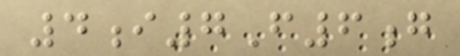4i7F6g
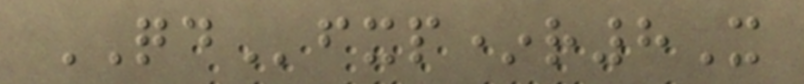QDfxp*r8X
